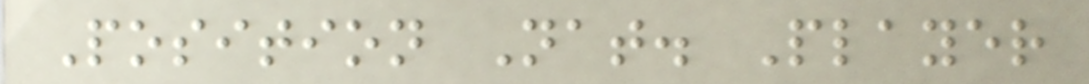Position Nat. Player
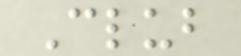Club
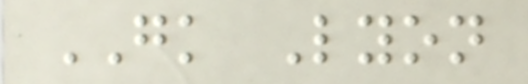GK Lyon
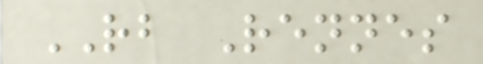RB Rennes
